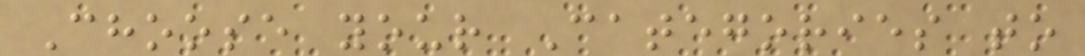Choose your Categories to
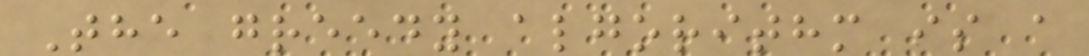The greedy algorithm is a
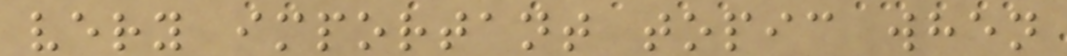very important topic when
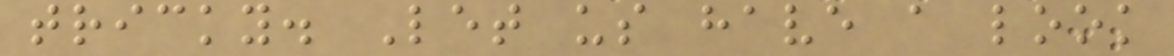tricky. Let us have a look
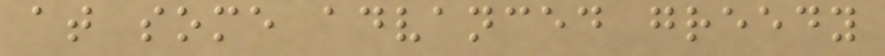at some advanced greedy
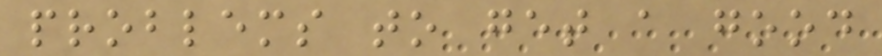problems to get a good
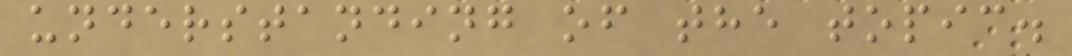understanding of the topic.
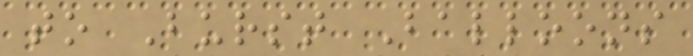to Burst Balloons
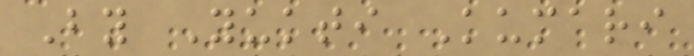By Yukti Kumari
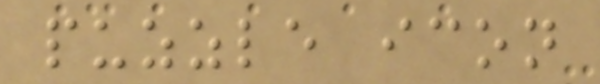puzzle icon
